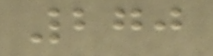270
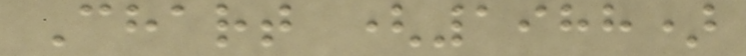Chart (1988)
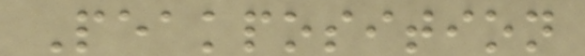Peakposition
